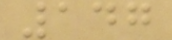147
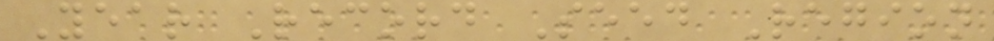Year Record Seed Region
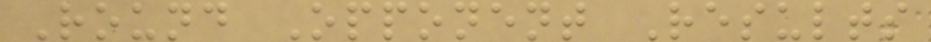Round Opponent Results
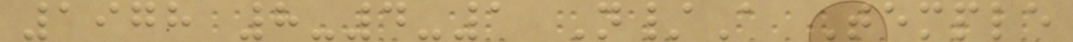1978 8-4-1 N/A Temple
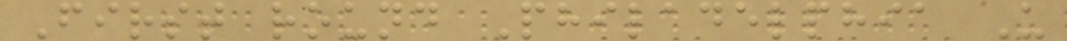First round Philadelphia U
